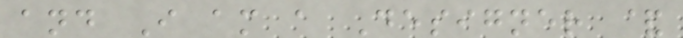and I am a Designer &
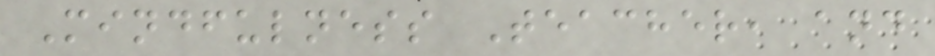Mindfulness Teacher, and
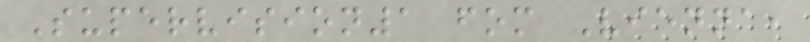Supervision1 fom Vienna,
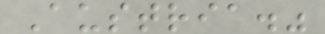Austria."
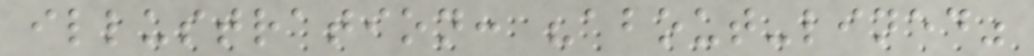illustration: "about-lined"
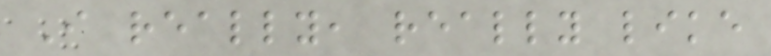I really, really like
